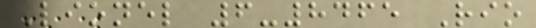Lionel 6-8465 Rio
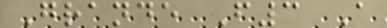Grande F3 A
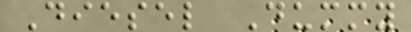Diesel Dummy
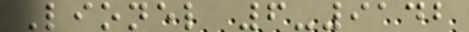Lionel 6-9142
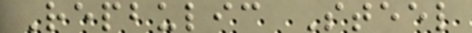Repbulic Steel
